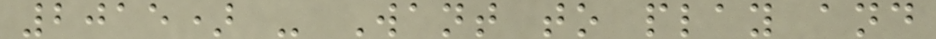2015) - Want to play and
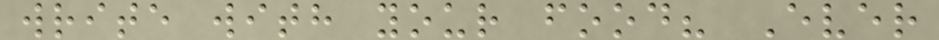write with your food? Ever
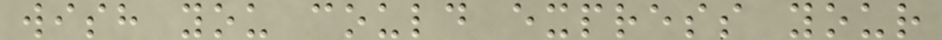wish you could express your
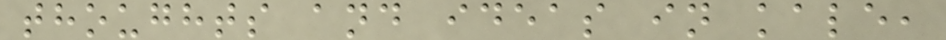thoughts and ideas in kale,
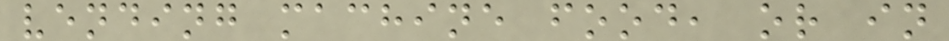vending machine food, or in
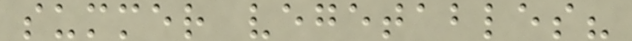summer vegetables?
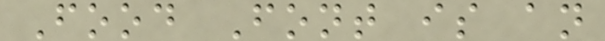Food Font is an
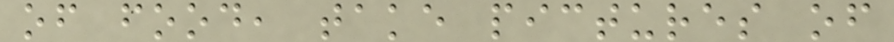of food, take pictures of
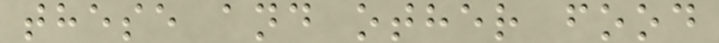these and other food
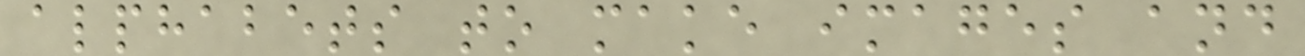alphabets to make images and
